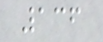136
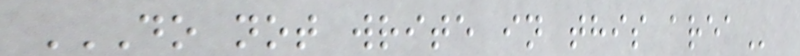DO NOT WRITE IN THIS AREA
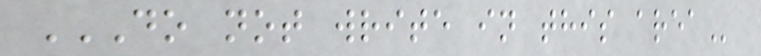DO NOT WRITE IN THIS AREA
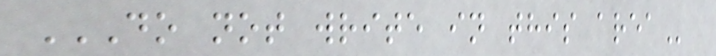DO NOT WRITE IN THIS AREA
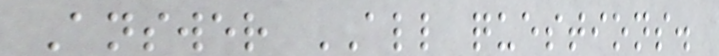Answer ALL questions.
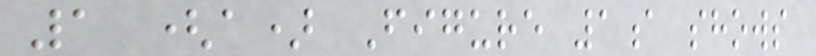1 (a) Figure 1a shows
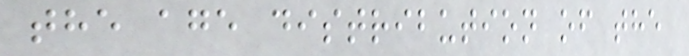the age distribution of the
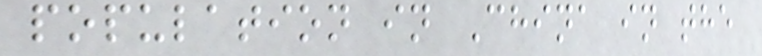population in China in the
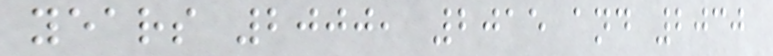years 2000, 2015 and 2030
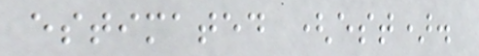estimated (est).
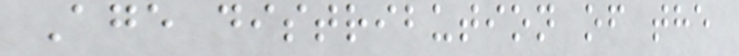Age distribution of the
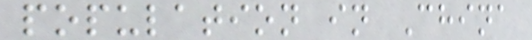population in China
